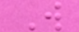W
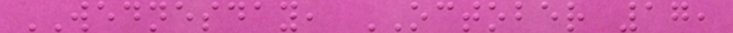WEDNESDAY, OCTOBER 17,
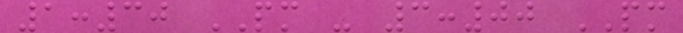1:30 PM - 3:00 PM
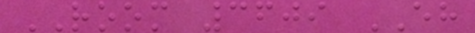ROOM 3609 EH
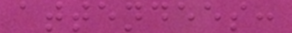attendees:
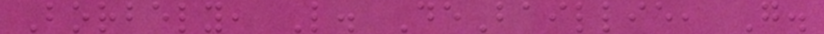Borbely, L. DeBaillie, G.
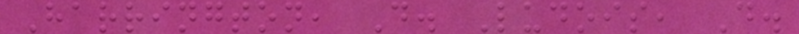Harrington, D. Ludois, D.
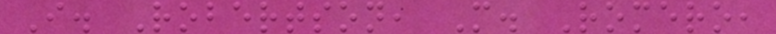I. Robertson, M. Romero,
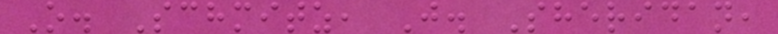O. Schmitz, J. Sheridan,
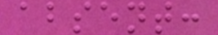absent:
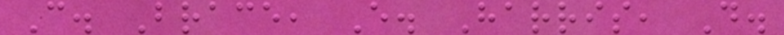C. Brace, E. Harris, D.
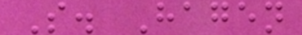S. Hagen
